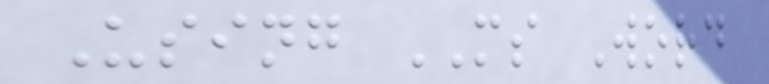Using MS Word
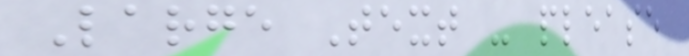Large Text - please
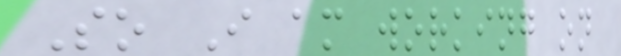So I am working on
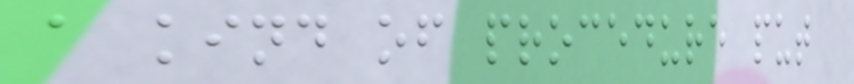a kind of procedure put
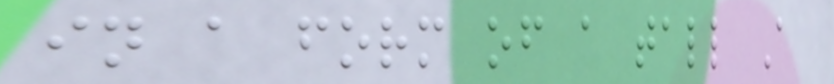in a form of a tall A
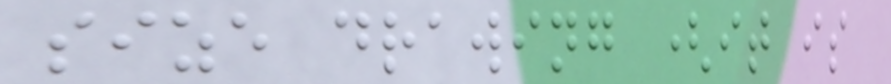size drawing (it is
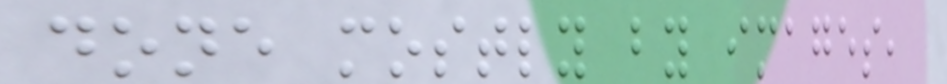done mostly by images,
